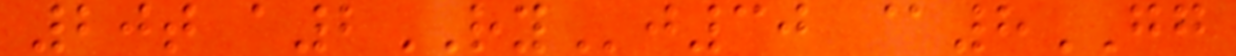20t a2RYj30 @8GG
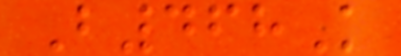B468K
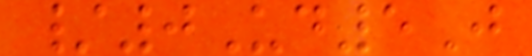/0Ud5J
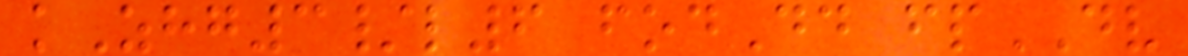kZhg3/l6 fodDd fpDV
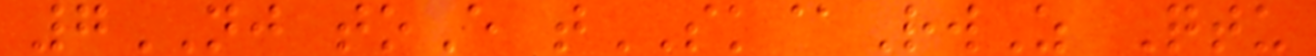7NJ toE tSK@RwZ Qtu
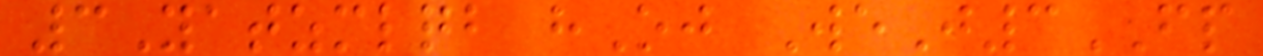3Yatzmlqb hOj WeJ3FP
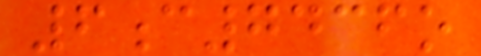6c7436o
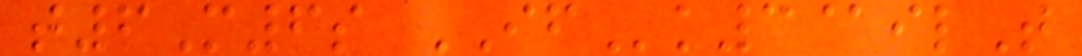t6M6s IFk3@ilT
